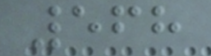568
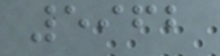5962
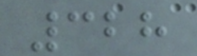328
